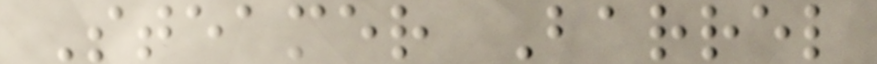Steamer Barrel
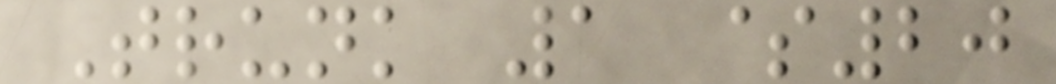Trunk 1 $20
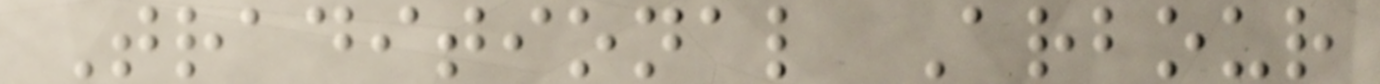Traditional Arbour
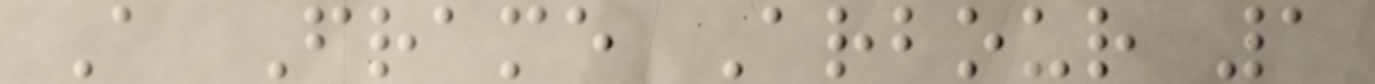A Frame Arbour 1
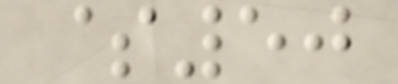$50
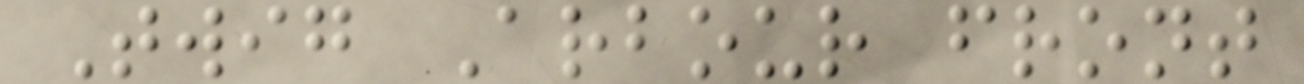Twig Arbour front
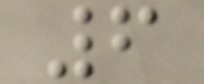6
